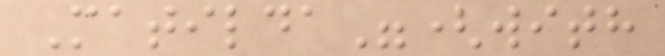Matilda"(with
